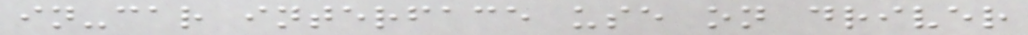in-car interface use on driver
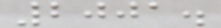2001.
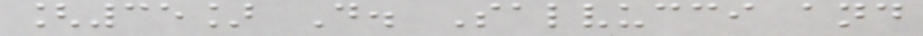[35] D. Salvucci and
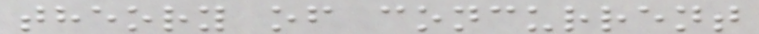theory of concurrent
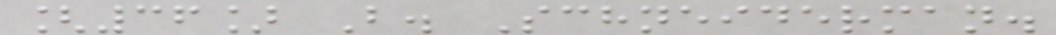[36] B. Schneiderman.
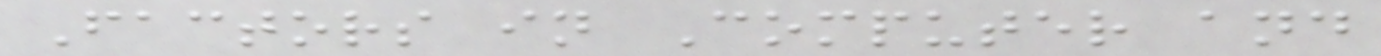Factors in Computer and
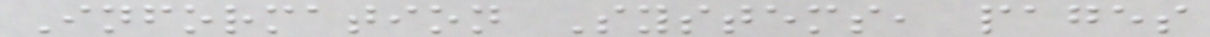Information Systems, pages
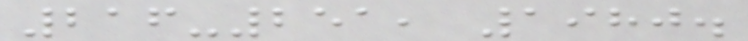216-251, 1980.
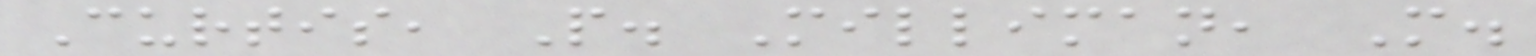Curtis, P. Milliman, M.
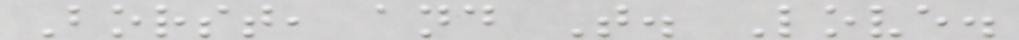Borst, and T. Love.
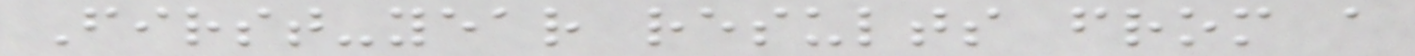First-year results from a
